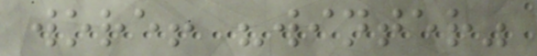wore! "winter"
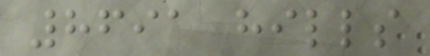8691 hills
